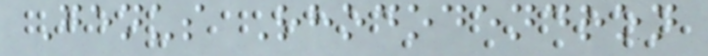Genus Rhododendron
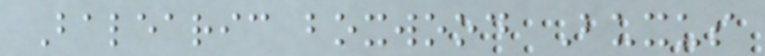Balearic boxwood Buxus
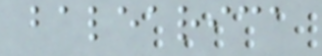balearica
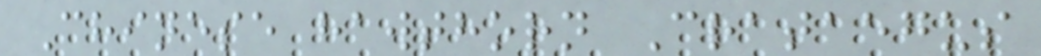Chinese hawthorn Crataegus
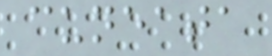cuneata
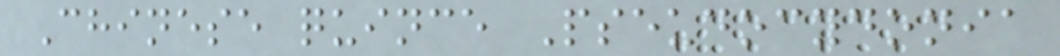Chinese quince Pseudocydonia
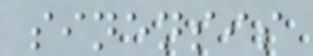sinensis
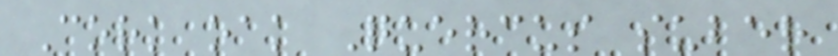Cork oak Quercus suber
